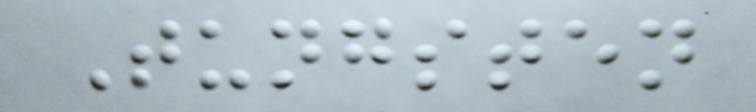Tungsten
